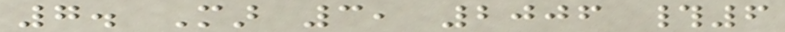7. Mar 3, 2006 #6
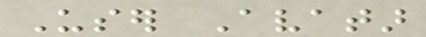User Avatar
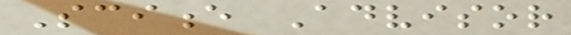Science Advisor
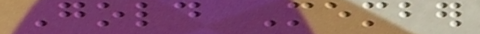Gold Member
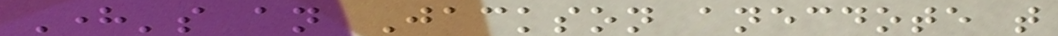Here's an Jackson anecdote that
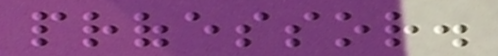professor.
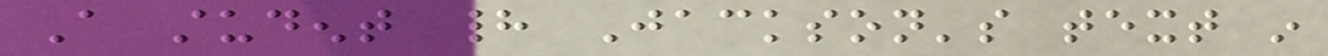A student had Jackson's text in
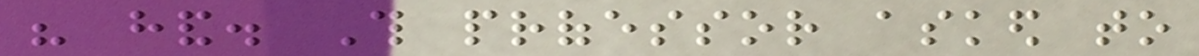his hand. This professor asked to
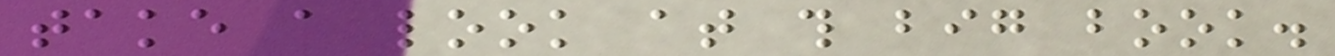take a look at this big book.
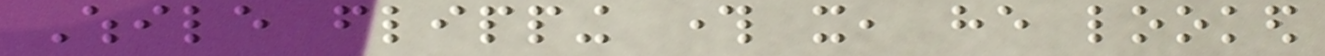While flipping through it, he looked
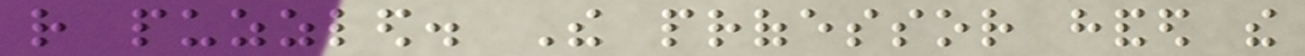rather puzzled. The professor handed the
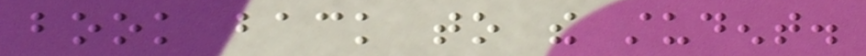book back to the student.
